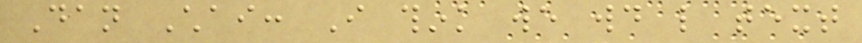Dan Chai: I think we would like text
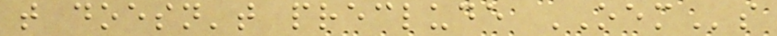that doesn't preclude OEMs
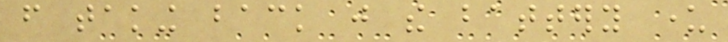from taking back just the battery under
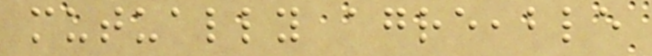mutually agreeable
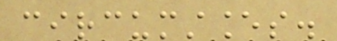circumstances.
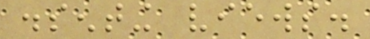dissenting views.
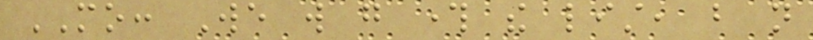MO: We will go through the list, but not
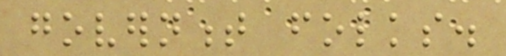government folks.
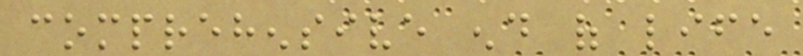comprehensive end of life
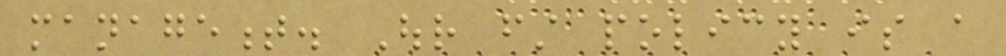management. Our first policy is a
